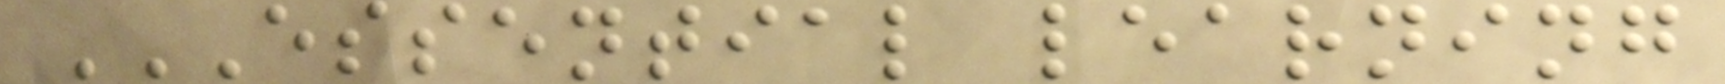ESSENTIAL LEARNING
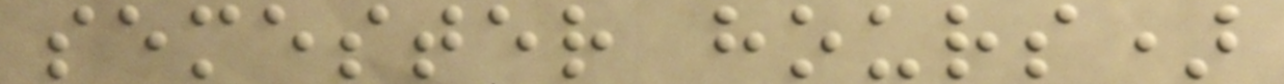semester hours)
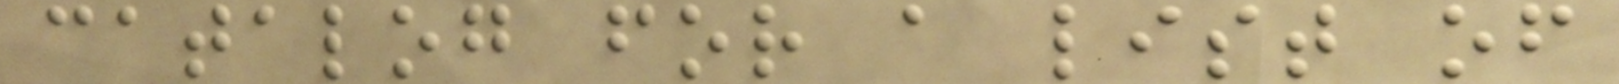catalog for a list of
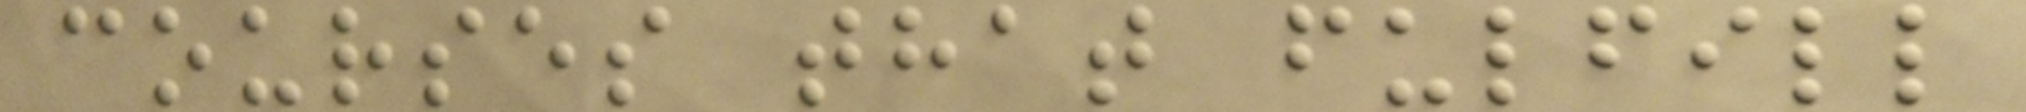courses that fulfill
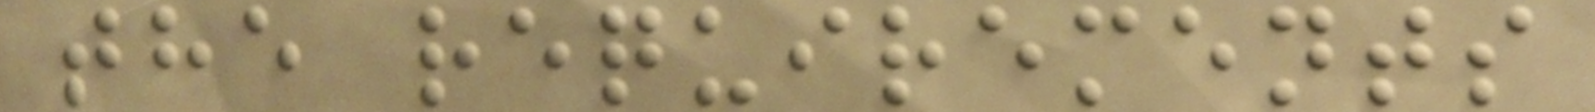the requirements
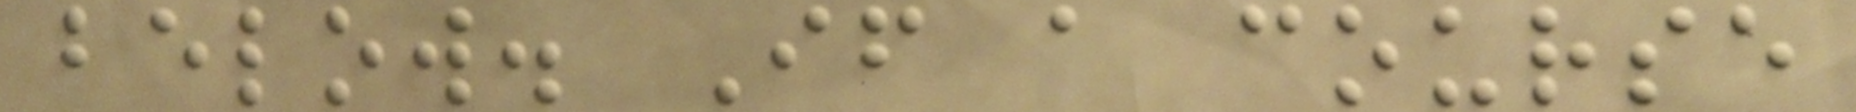below. If a course
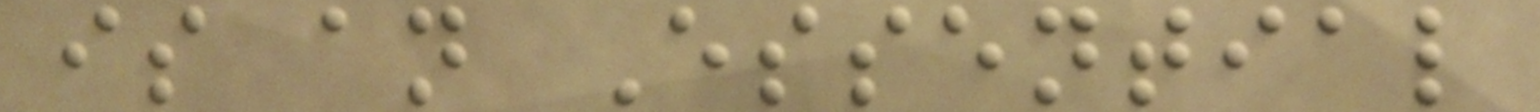is an Essential
